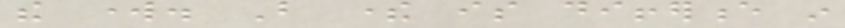the work. But there is difference in
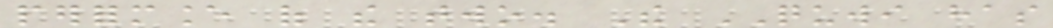performance of the two. The QUWI has
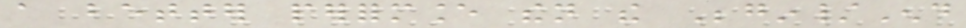a better performance then the Begin/End
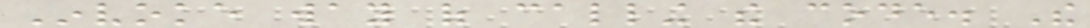Invoke way of calling the code. The
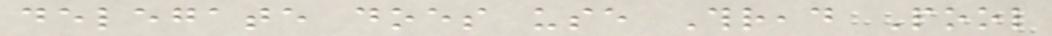delegate does use Thread Pool
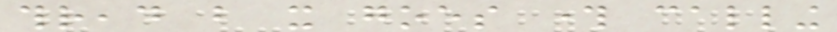thread but it goes through calling
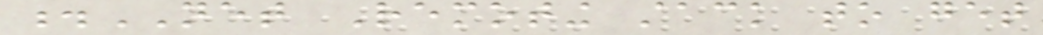.NET Remoting stack to get
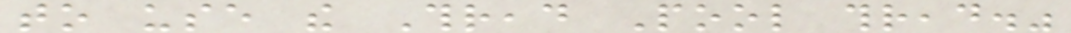to use the Thread Pool thread."
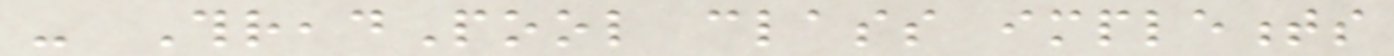- ThreadPool class implements
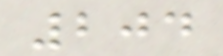204
